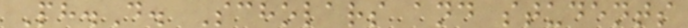Ph.D. Scholars and students
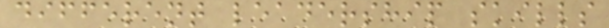different leadership skills
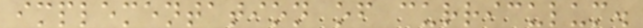implementation of curriculum.
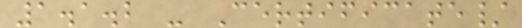1.1.2 - Certificate/
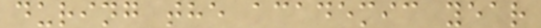during the academic year
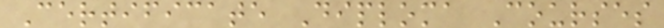Certificate Diploma Courses
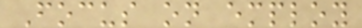Focus on employ
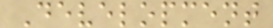Development
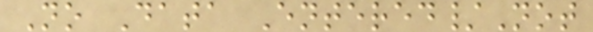No Data Entered/Not
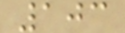103
